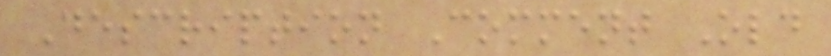Description Comment Old
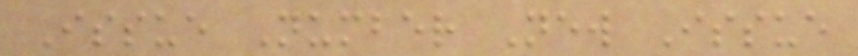Issue Number New Issue
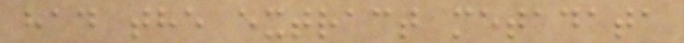had the extract metadata
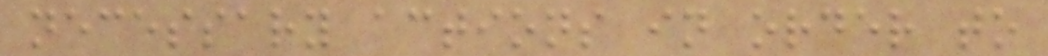necessary actions in order to
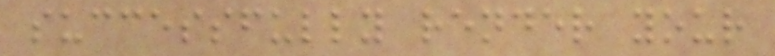successfully render your
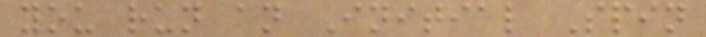you run an Initial Spin
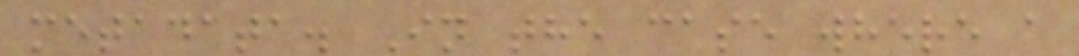metadata. In the case where a
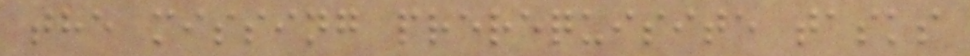the missing prerequisite tasks
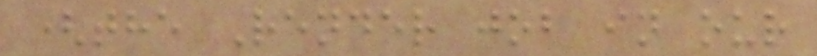(the Render job in our
